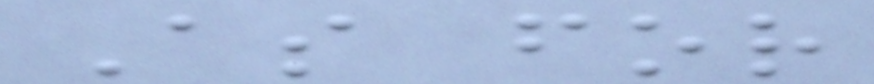As for
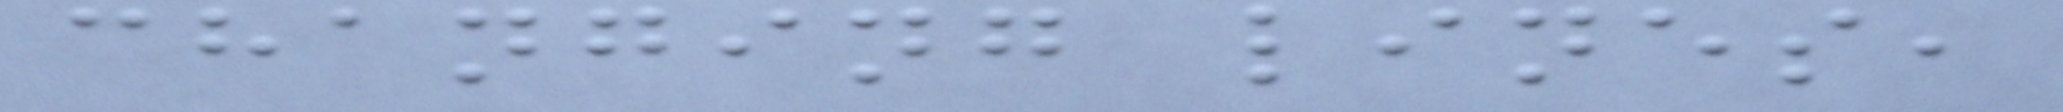changing lines,
